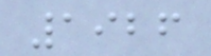1926
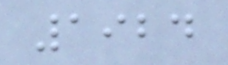1924
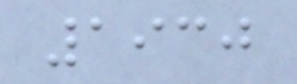1930
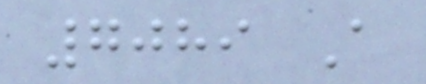7089 A
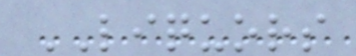LIQUORS
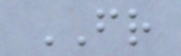FR
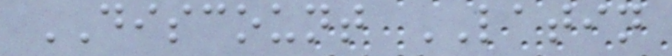DISCOUNT LATIN
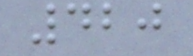420
